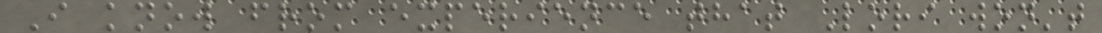I know from experience that Lori won't
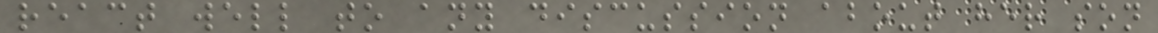react well to any discussion about her son
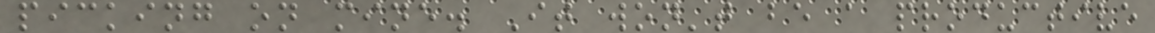picking on mine. It won't be a productive
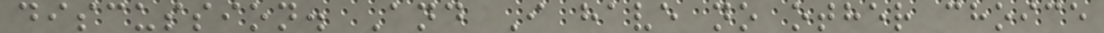discussion. And I have no other choice
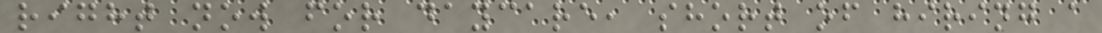right now for daycare, short of hiring a
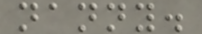nanny.
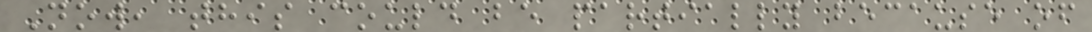Now, this could be partially because of
